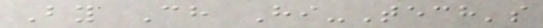By Ch Hi-Tech's
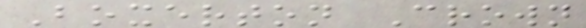Boxerton Crown
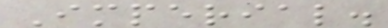Imperial.
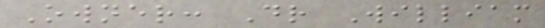Owner: Dr William
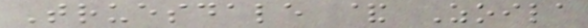Truesdale & Zoila
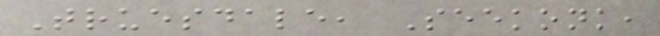Truesdale, Seekonk,
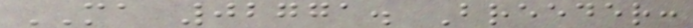MA 02771. Breeder:
